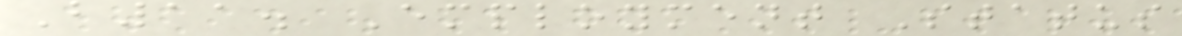B11. Employment Status
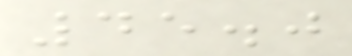45.0
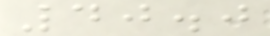40.0
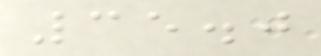35.0
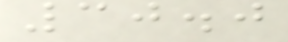30.0
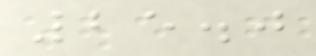25.0
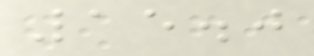15.0
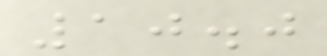10.0
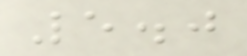5.0
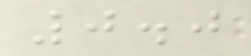0.0
